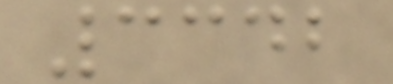3342
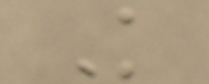K
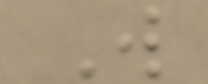W
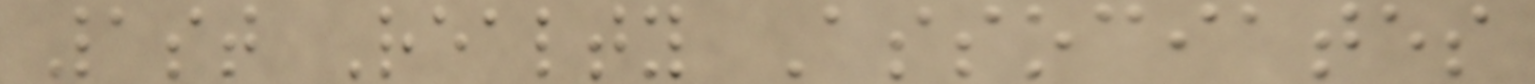1st Realty Associates
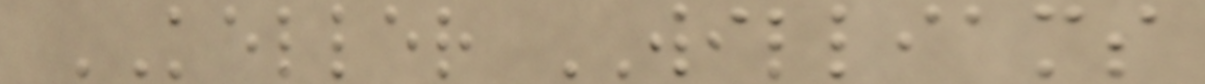KELLER WILLIAMS
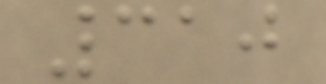310
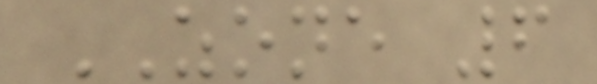ZONE 6
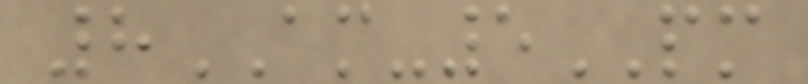8AM-5PM
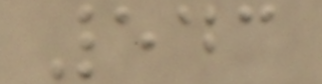543
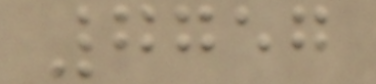7757
